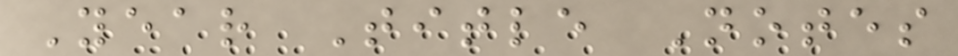Year Title Notes
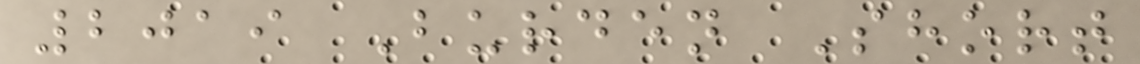2019 Burden Short
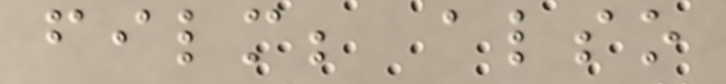film; also
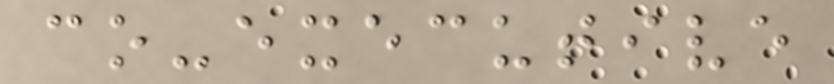co-executive
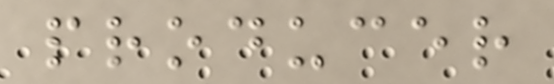producer
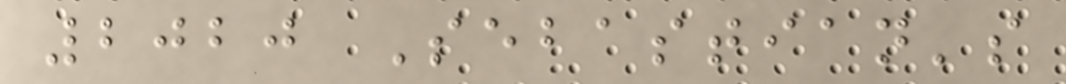2020 Sebastian's
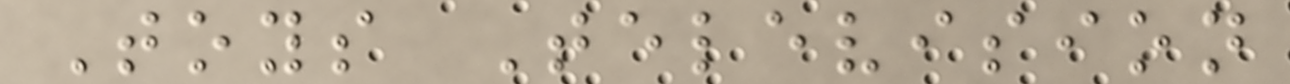Toys Television
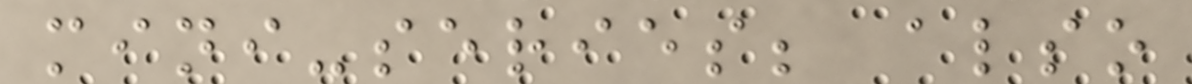mini-series; also
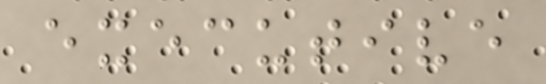executive
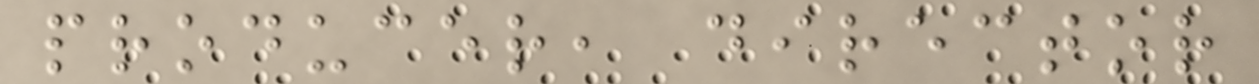producer, director
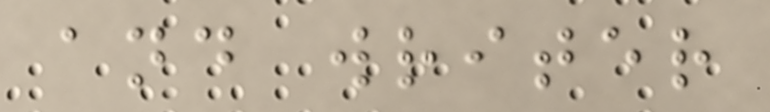and writer
